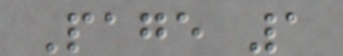Page 1
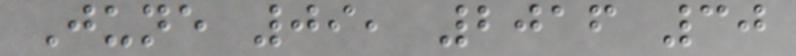June 09, 2016 30
